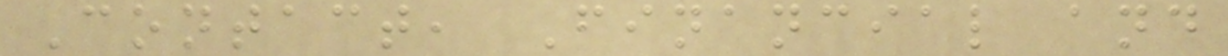Contact, Financial and
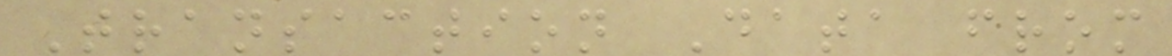Transaction Data from
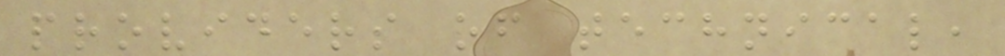providers of technical,
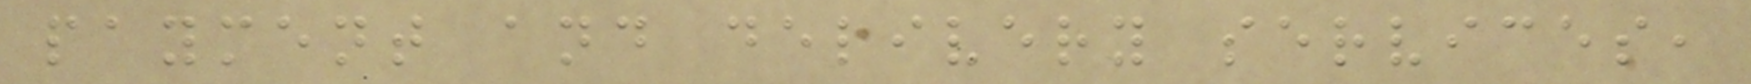payment and delivery services,
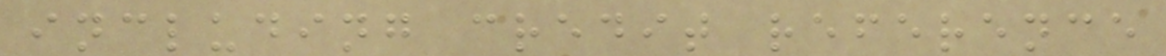including credit reference
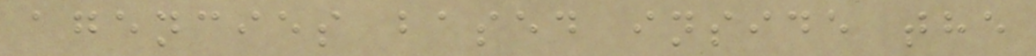agencies based inside the
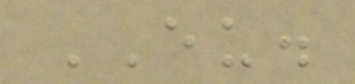EU.
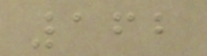162
